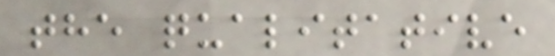the qualitative
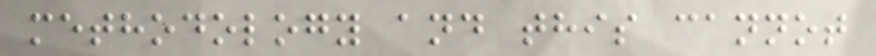methodology and this cannot
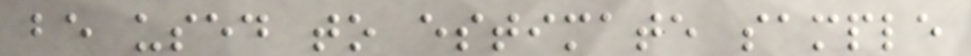be used to estimate sample
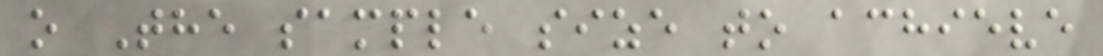o The sample size to achieve
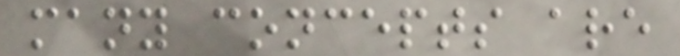many concepts are
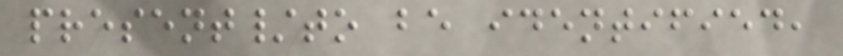present/to be identified,
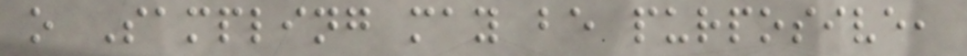o Sampling may be purposive,
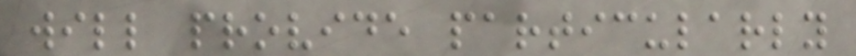will provide particularly
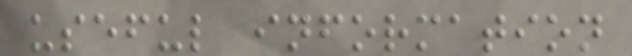useful information
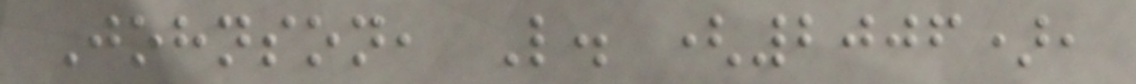Johnson, L. (2006),
